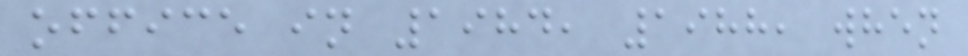office in 1984, 1988, when
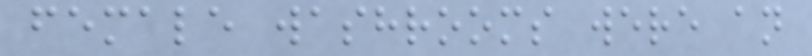female washrooms were an
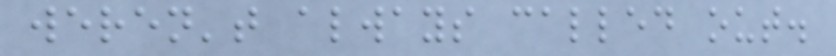weren't always called out.
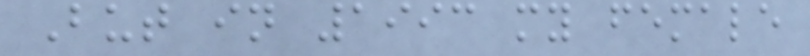But in 1993 my female
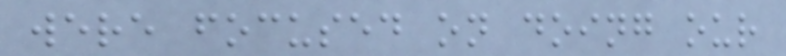were focused on doing our
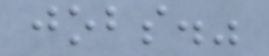jobs."
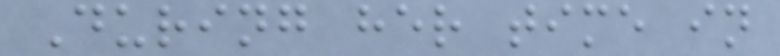During her time in
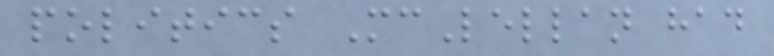politics McLellan had
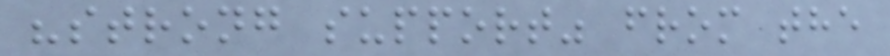"strong support" from the
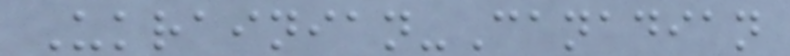Ukrainian-Canadian
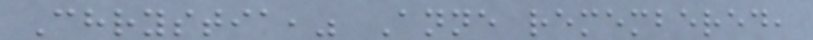Chrystia," Anne remembered,
